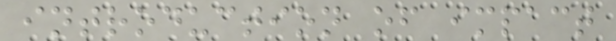introduction of impact
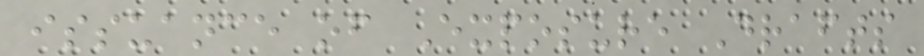issuance of Exposure Drafts
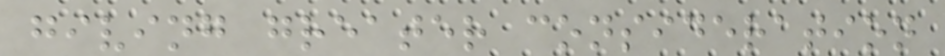giving greater consideration
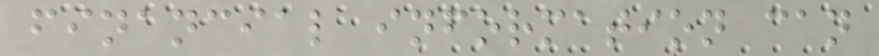financial information can
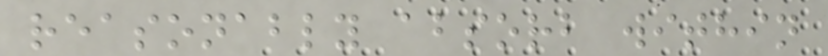reasonably absorb within
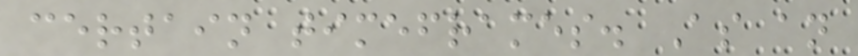certain timeframes. As an
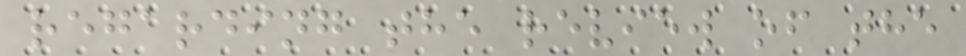regarding the review of the
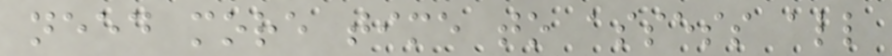need more time to assess all
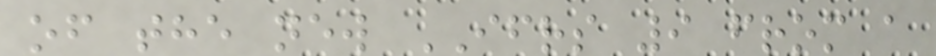of the new IFRS 9 from a
